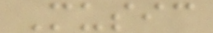Music
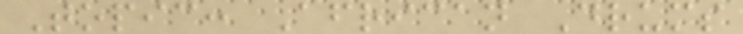Topic: African Drums
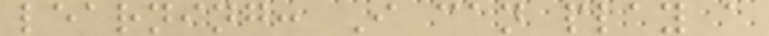learning: I can play a
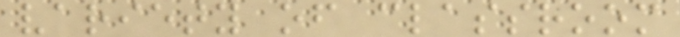variety of classroom
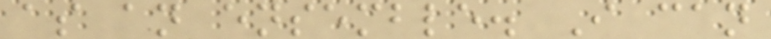as an ensemble. I can
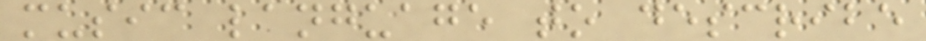music language to describe
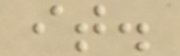it.
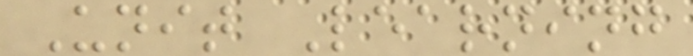Unit Learning
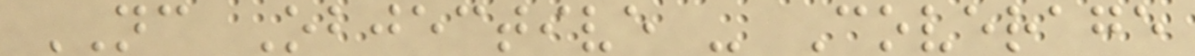NC Objective - Coverage
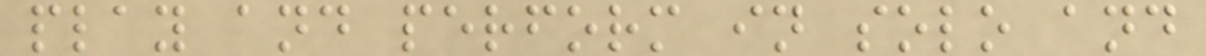play and perform in solo and
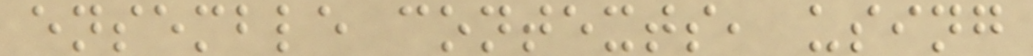ensemble contexts, using
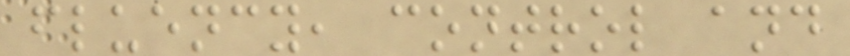fluency, control and
